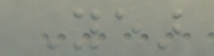Year
